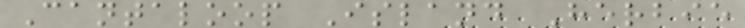Cantaloop Island Herbie
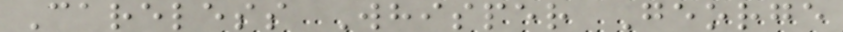Careless Whisper George
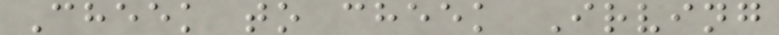Cheek to cheek Irving
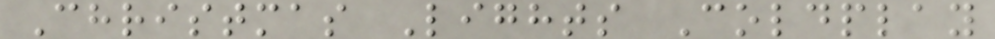Christmas Lights Coldplay
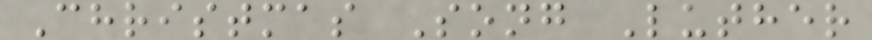Christmas Song Luther
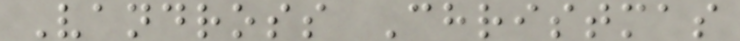Vandross Christmas
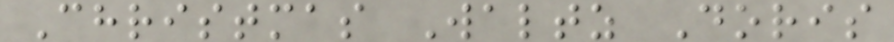Christmas Waltz Doris
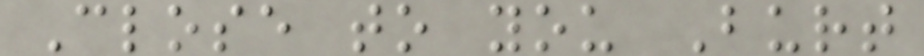Close to you Burt
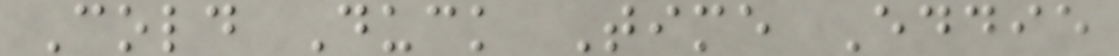Cold Duck Time Eddie
